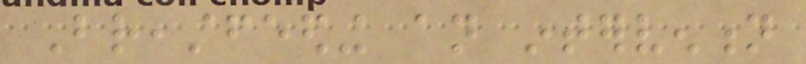Breastfeeding an intervention
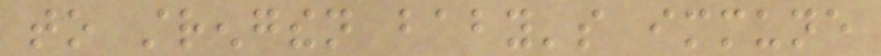to strengthen baby's immune
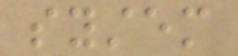system
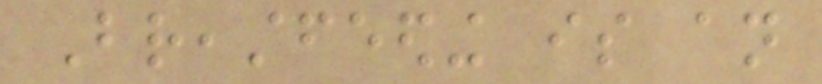Breastfeeding is an
